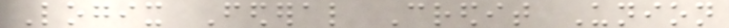Logix Federal Credit Union
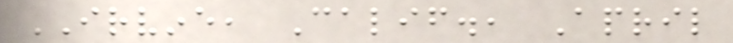IRVINE, Calif., April
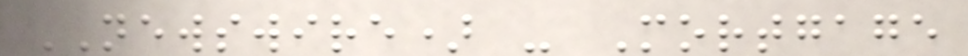NEWSWIRE) - Mortgage
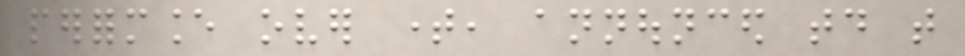performance over time, announced today that
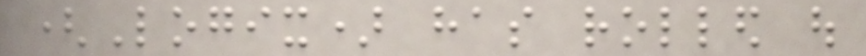(Logix) has rolled out
